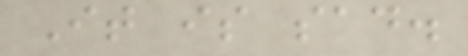It is sad.
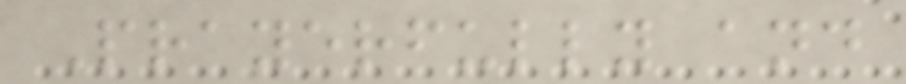Prayerfully and
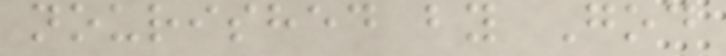nourished by God
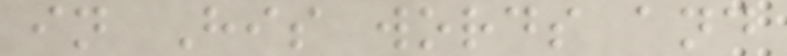in His words and
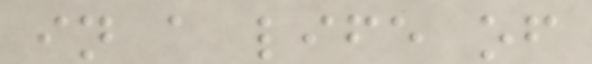in a life of
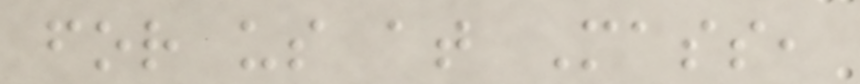for us at Mass,
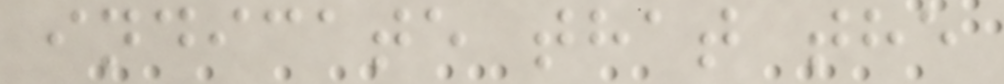indicate that the
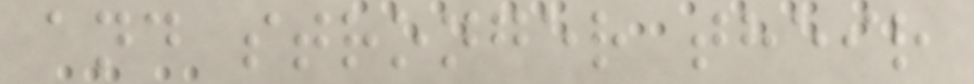and stronger their
